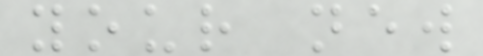your new
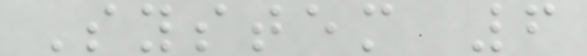System 6
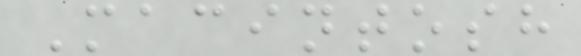Macintosh
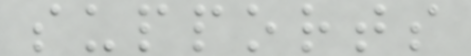supports
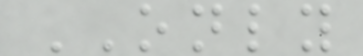ONLY
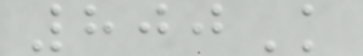800K
